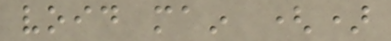void main ()
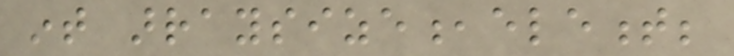int arraysize,element;
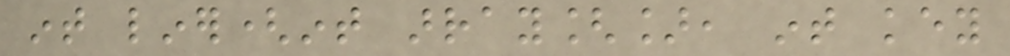int liner(int array[], int key
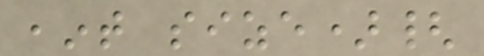,int size){
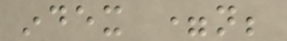index =n;
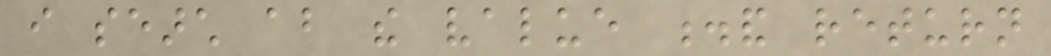i search about the value .and return
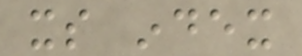its index
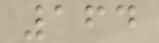164
